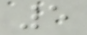5
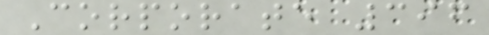Corporate 396
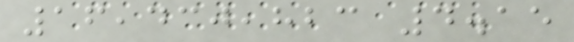16,430,823 4.15
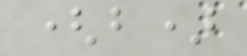(b)
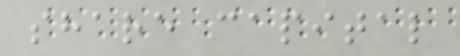share capital
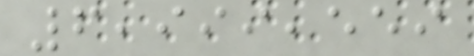6,999,559
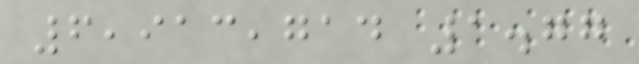6,913,714 1.77
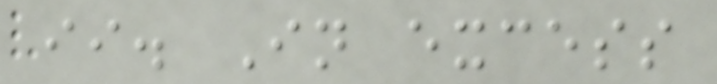ii. In excess
